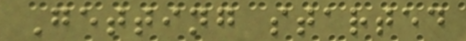Getting started
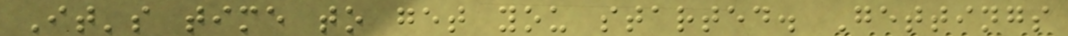It's time to get you started. Gettings
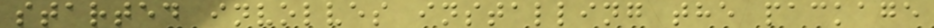started involves installing the package
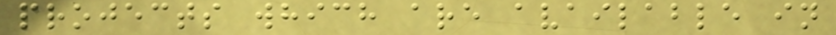projects which are available in
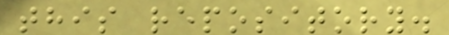this repository.
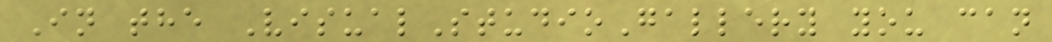In the VisualStudioGallery you can
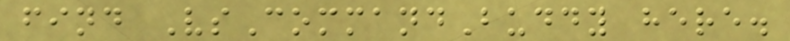find VsCommandBuddy here.
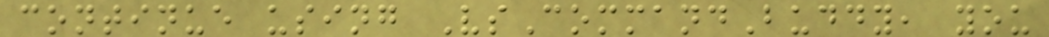continue using VsCommandBuddy, you
